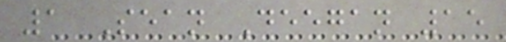1 Sean Deegan 15
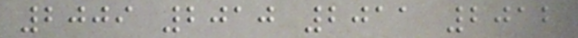2009 2010 2011 2012
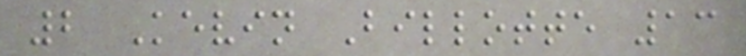2 Kevin Billotte 13
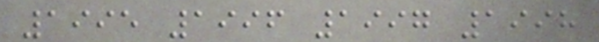1995 1996 1997 1998
